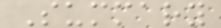Summary
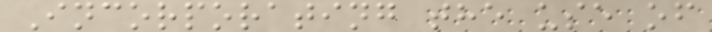Incorporating the use of
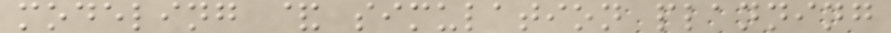modeling & simulation planning
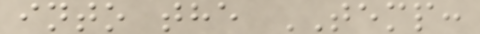into the TEMP:
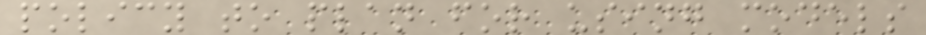policy to plan for using models
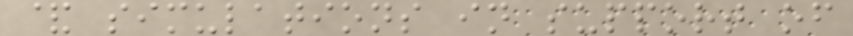& simulations in support of
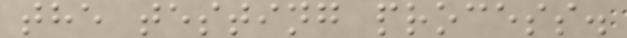the testing process.
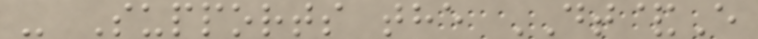- Supports the DT&E
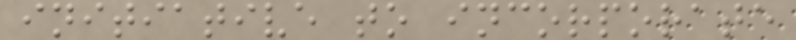initiative to incorporate
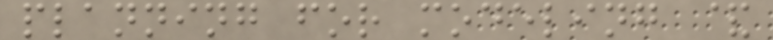planning for modeling &
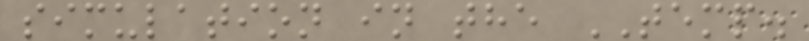simulation in the TEMP.
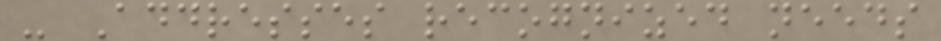- Addresses recognized needs
